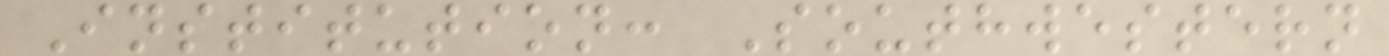Institution: Southwestern
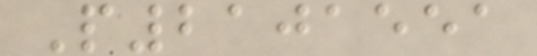P2101551
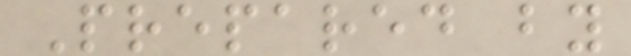Prepared by
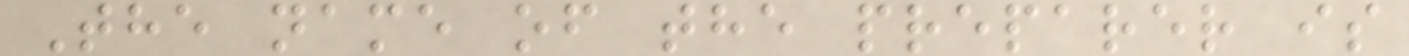The name of the preparer is
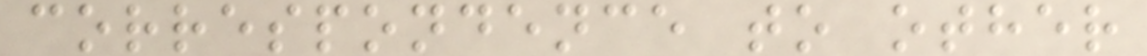correspondence to other
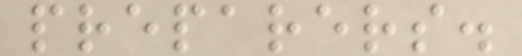preparers.
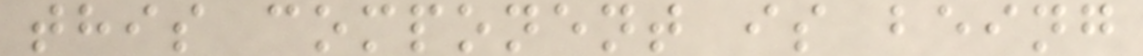this component is being
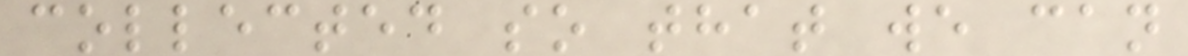collected so that we can
